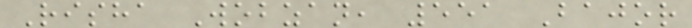Risha Wobzan, 551 Bajor
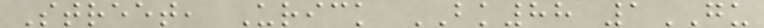Street, Urick BK88 1GU
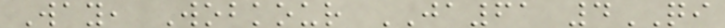Way, Wobkour JA61 4QI
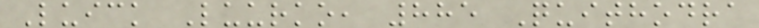Luick Luurko, 885 Quithodra
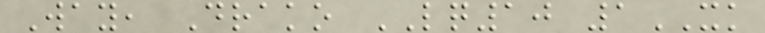Way, Drako LQ10 1XK
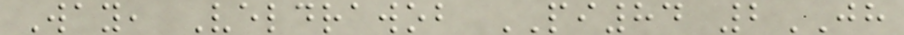Way, Veldrawob PI84 2JH
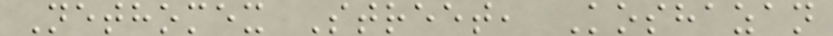Nethomex Street, Koshazan
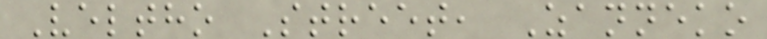Veltho Street, Zanneko
